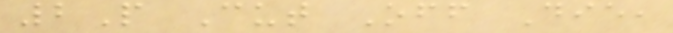2P Cut Off Die,
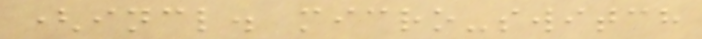(incl. micro-switch
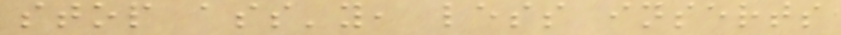stop ass'y, less inserts
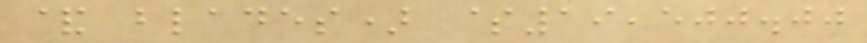& blades) $19,500.00
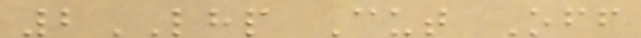2LHP Cut Off
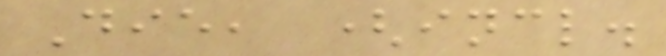Die, (incl.
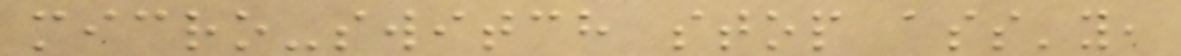micro-switch stop ass'y,
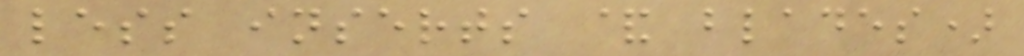less inserts & blades)
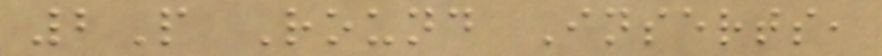2P Round Inserts,
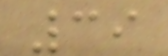39
